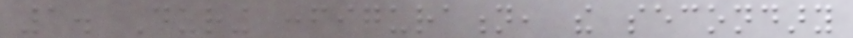1. During configuration, the secondary
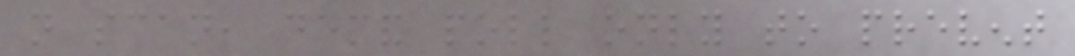not scan, demand poll only to prevent
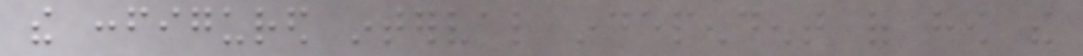the configured interval independent of how the
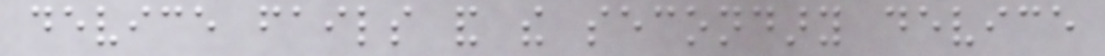device fails and the secondary device
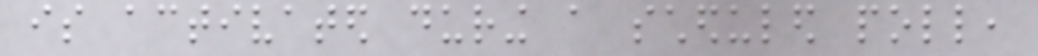is activated during a scheduled poll,
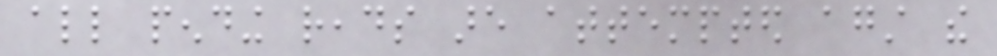all pending reads are attempted against the
